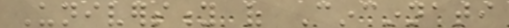University of Cincinnati
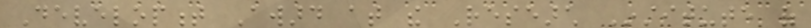Development Award at the Research Institute of
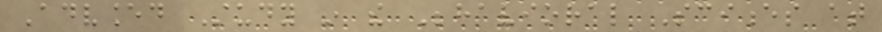Advanced Study in the Behavioral Sciences at
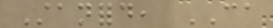Stanford, CA
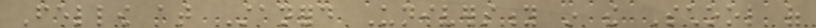Fellow at Stanford University in the School of
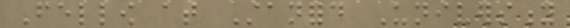Fellow at Stanford University
